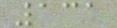131
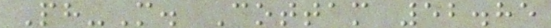Ph-M. Cottam 52.85
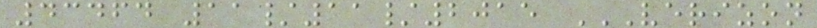43464 11/11/2015 VERIZON
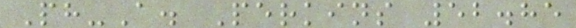Ph-A. Perkins 52.85
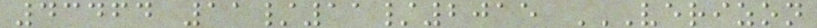43464 11/11/2015 VERIZON
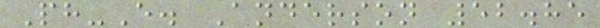Ph-E. Anderson 52.85
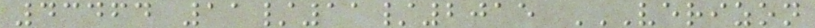43464 11/11/2015 VERIZON
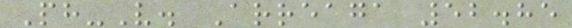Ph-V. Arreaga 52.85
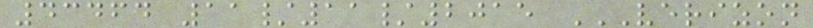43464 11/11/2015 VERIZON
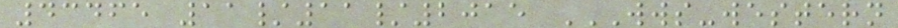43465 11/11/2015 WWS-WESTERN
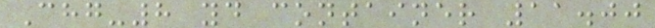Chg-8 yd container 11.00
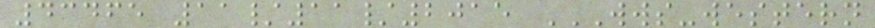43465 11/11/2015 WWS-WESTERN
